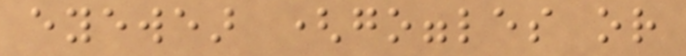eyewear (goggles or
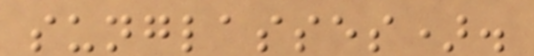sunglasses).
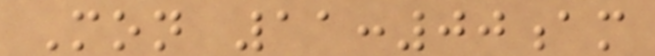Mon 11:00am
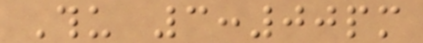Thu 3:00pm
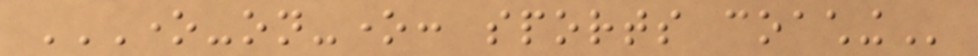ONE-ON-ONE: SPORTS COACHING
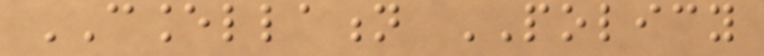CANCELLATION POLICY
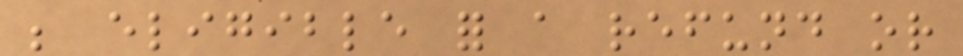be eligible for a refund or
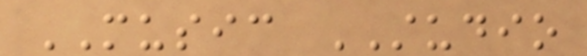MUSIC STUDIO
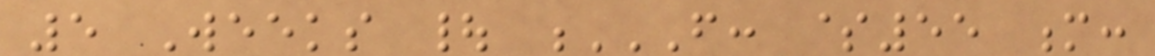5 Weeks | F: $55 M:
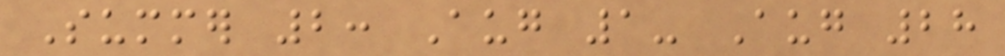Summer 2: Aug 1- Aug 28
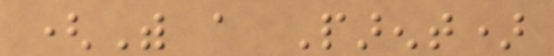(With a Parent)
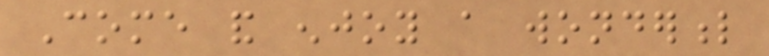Come and enjoy a wonderful
